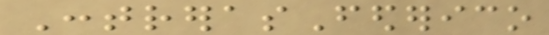ContrerasFederico
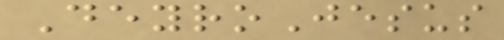DeyroJesus
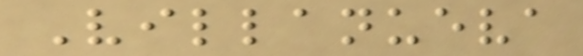Villanueva
